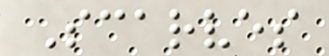Scarves
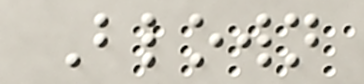Blown
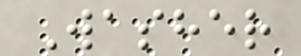Washer
